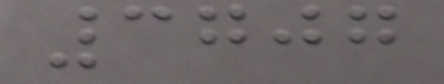3707
